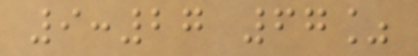9:27 67%
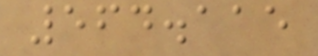564.115
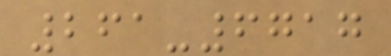261-6717
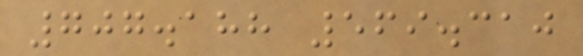707.188 569.310
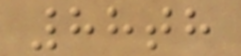88th
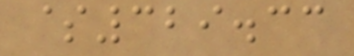$329.33
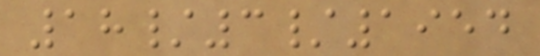18/3/1954
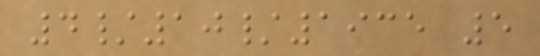4/10/1935 5
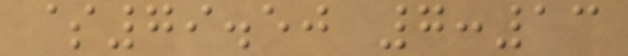$79.50 7:13
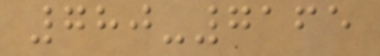780-7165
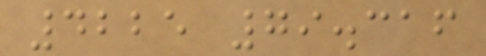4225 79.316
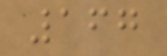167
